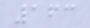163
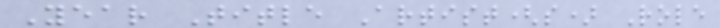Year Title Artist(s) Role
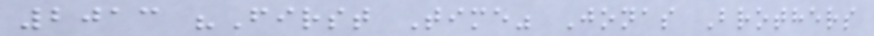2013 "First Time" Jonas Brothers
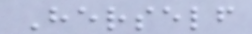Herself
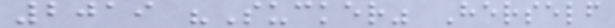2019 "Sucker" Herself
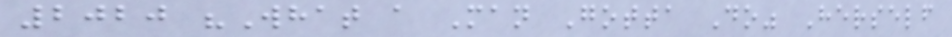2020 "What a Man Gotta Do" Herself
